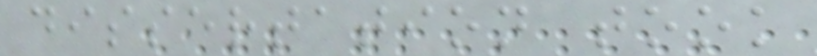dissertation took
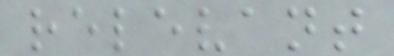relevant
